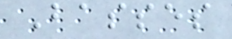Basses
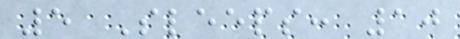5 Sleeps: 10
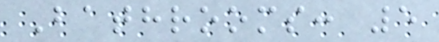Bathrooms: 5
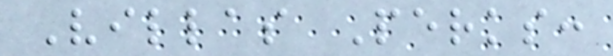Villas Perks:
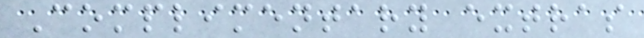Complimentary extras
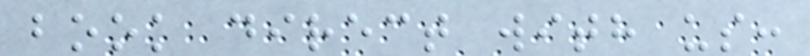book direct with us:
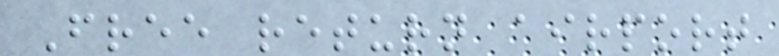Free return airport
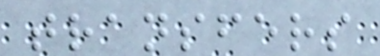transfers
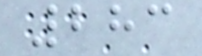283
